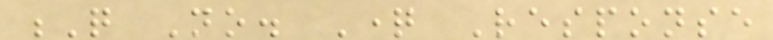Q No. Question Response
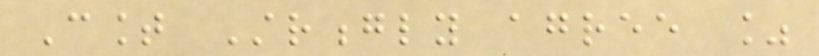Count Strongly agree %
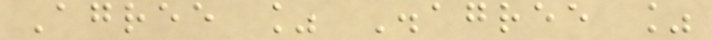Agree % Disagree %
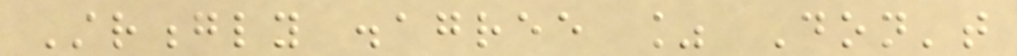Strongly disagree % Don't
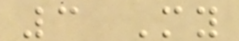3 My
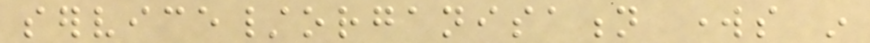service/organisation works in
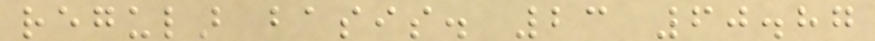regular basis. 23 60.87
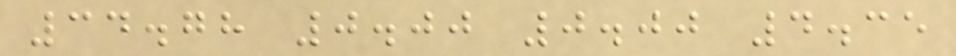34.78 0.00 0.00 4.35
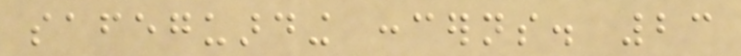safeguarding concerns. 23
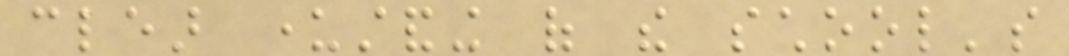clear understanding of the school's
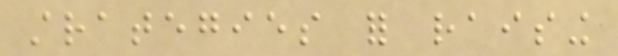strategies for raising
